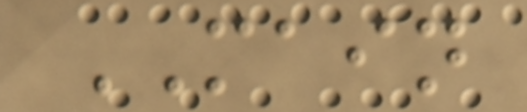MAIN
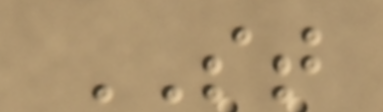ST
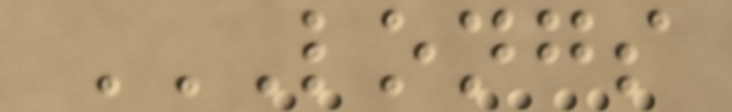LONGS
